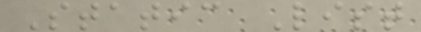Static List
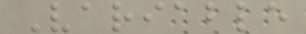Variable
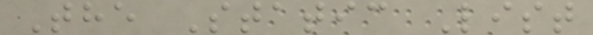The Static List
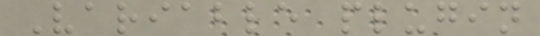Variable plugin
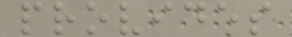provides
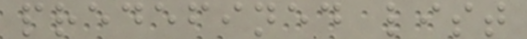predefined list
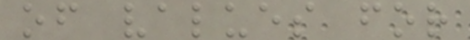of values for
